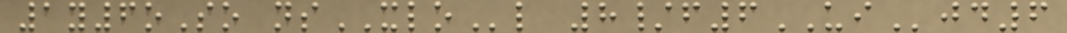1y6oSo nsXLOl 8/f6UIjd6
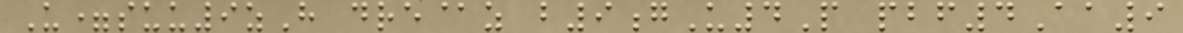U=suu9zH dre@z b9gU4P pbf4Aa9
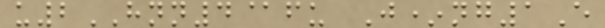u2HNN4@fu J*ng1E
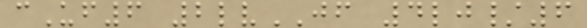cUf6 2lvJF 4lj/6
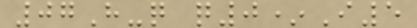07H-q q0*I5
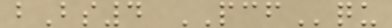bBs4 PCFqu
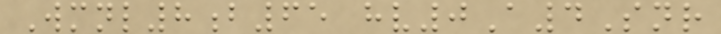Wmnl8b65 hv0A4Snr
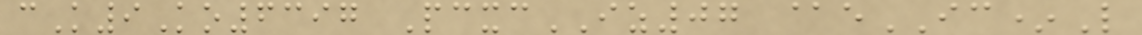cK9Ko6397 PcxcIZ07 @eIC*L
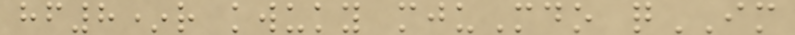hf8*r kwuky mjuMdo qIM
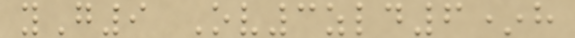yG9 Ov3zld6*h
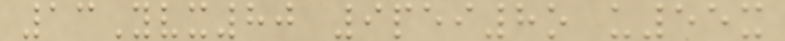13Yvx80 9pei8o u55x
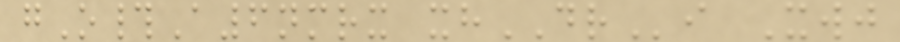gO#A6nmrx xhDRi Xwj
